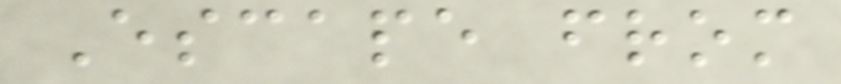Escape from
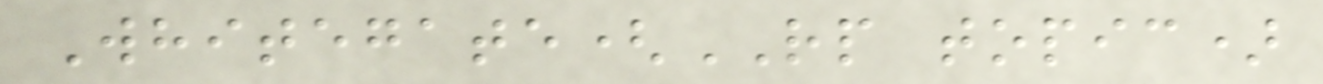Whitegate(RP topic)
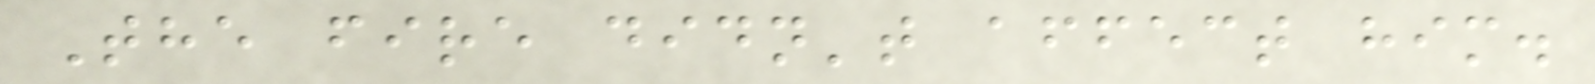The fire didn't affect him.
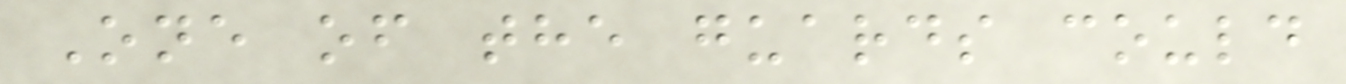One of the guards could
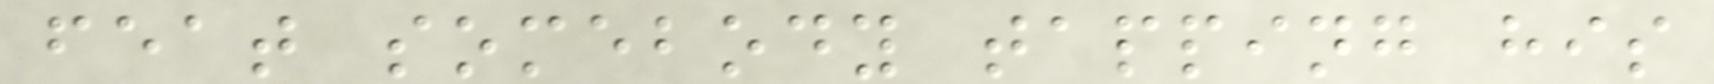feat somebody tapping his
